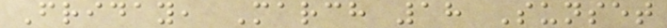Friday, March 18 Sunset
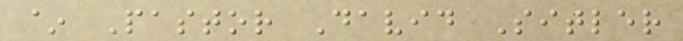~ Pastor David Sitler
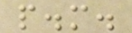p.m.
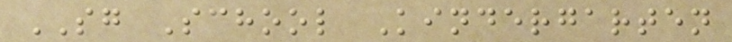SG School Kindergarten
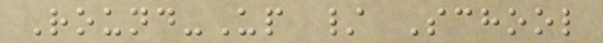Round-Up / School
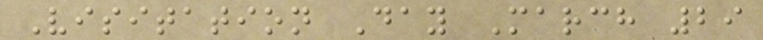Visitation Day March 29
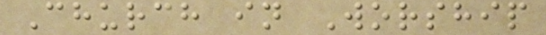Church in Worship
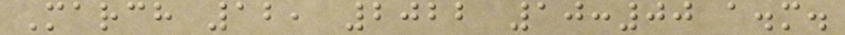March 12, 2022 10:00 a.m.
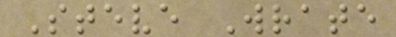Steve Wrate
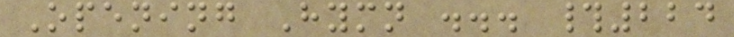Opening Hymn ... #224
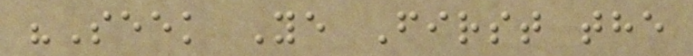"Seek Ye First the
